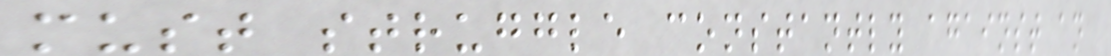must struggle constantly against an
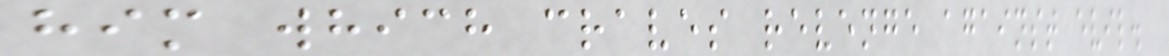him which craves revenge against evil.
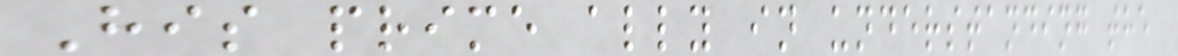His prime ally in understanding the
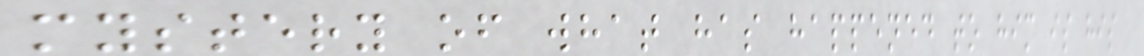mystery of what has happened to him is his
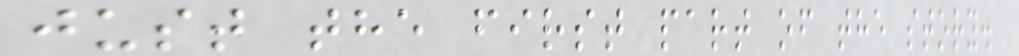just the first part of the story.
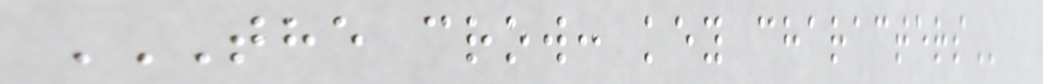THE CROW: KEY CHARACTERS
